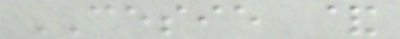CESIE &
